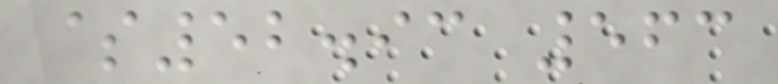$52.93 563
